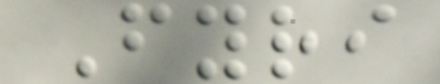Fyri
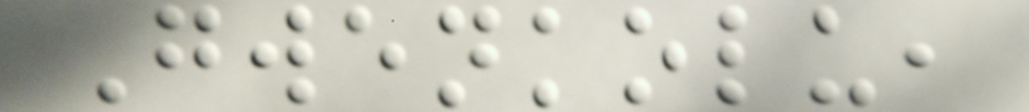Gwenkolu,
